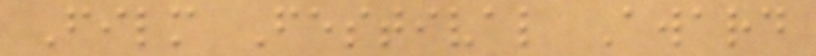Film Festival Award
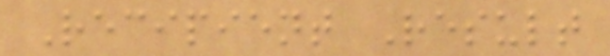Recipient Result
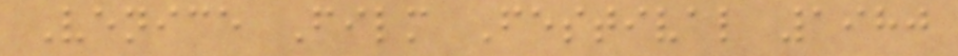Venice Film Festival 1980
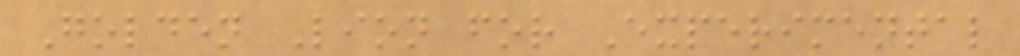Golden Lion for Experimental
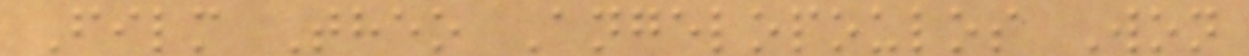Film Theo Angelopoulos Won
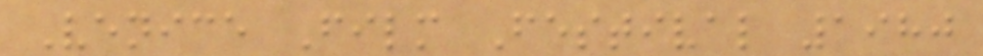Venice Film Festival 1980
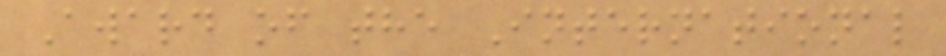Award of the International
